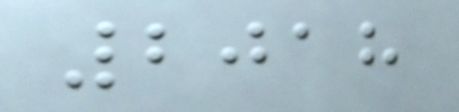2018
